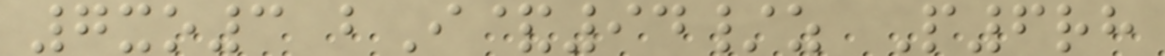7xo3 bI&94/z P6rh
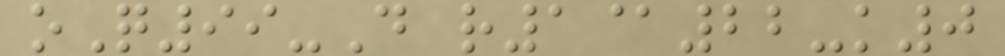oQ99-D r1@22-k0
